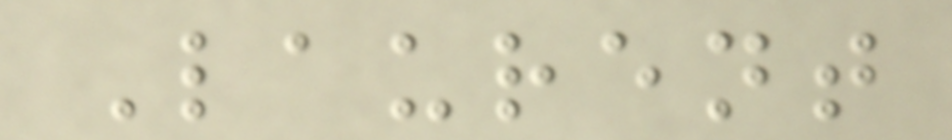Laurent
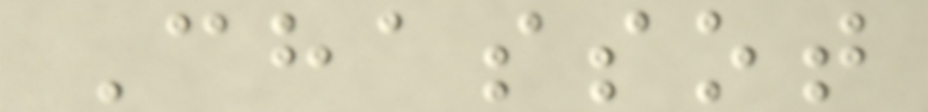Chassot
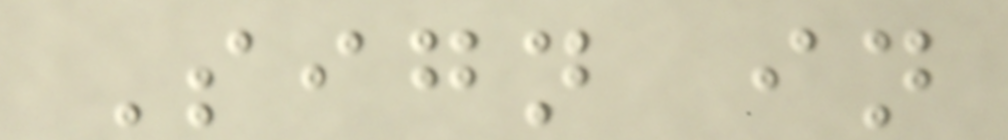Sign in
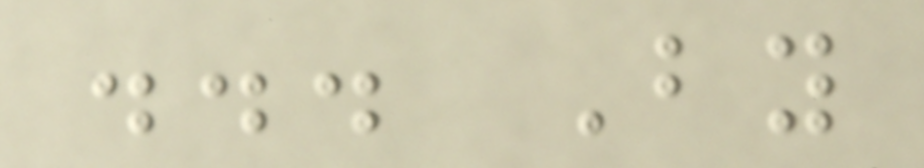... By
